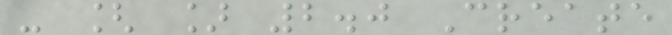- [ ] 2.0 Create
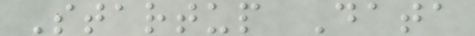Startup Data
